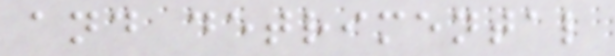and detrimental
